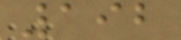192
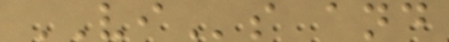VIs and
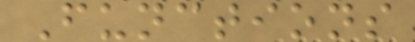Functions
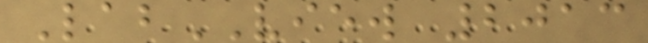LabVIEW 2013
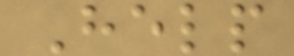Help
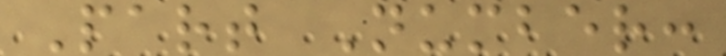Part Number:
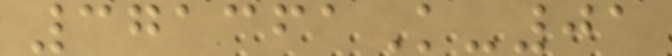371361K-01
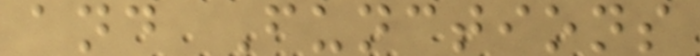and Functions
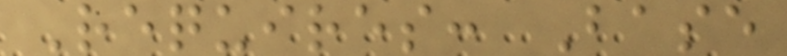Requires: Base
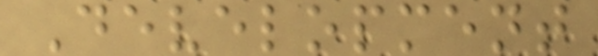Development
